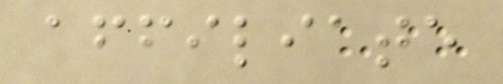affiliate
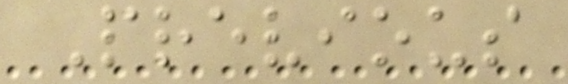Previous
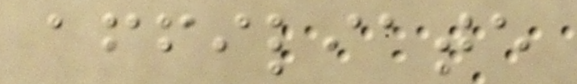affiliate
